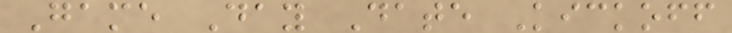Game Day Date Kickoff
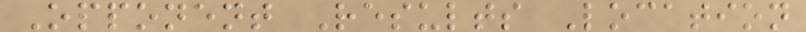Opponent Results Location
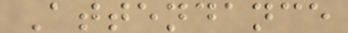Attendance
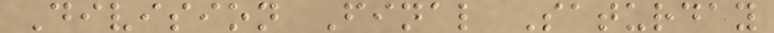Division Final Saturday
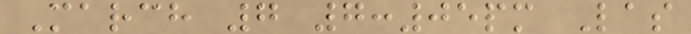March 7 7:05pm Las
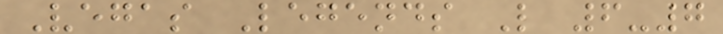Vegas Legends L 6-7
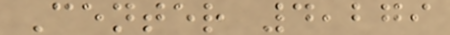Center 4,279
